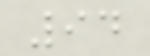94
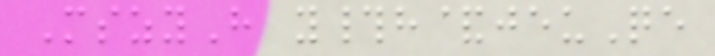MszyH y#h&jeuQe
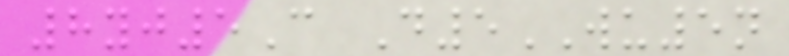8yj5C D5WU5n
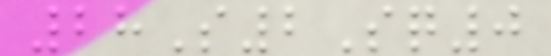28S2Sq0
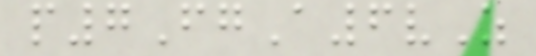p7FgA6vZ
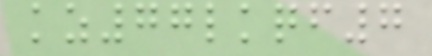kz77lkqf7
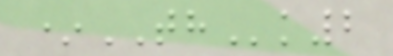*THk2
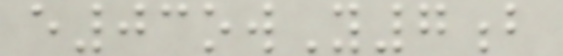e03owY7b
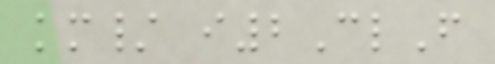km/ i2ClF
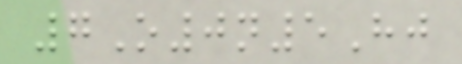7O0n5Hj
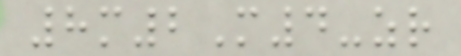8m2M4-zr
